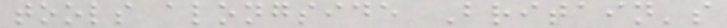tools alongside Britain's
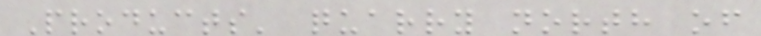Products' quarry north of
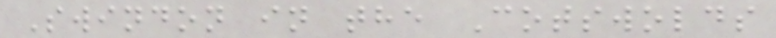Swindon in the Cotswolds
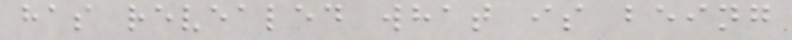has revealed what is being
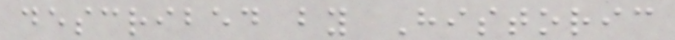described by Historic
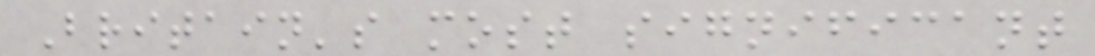Britain's most significant
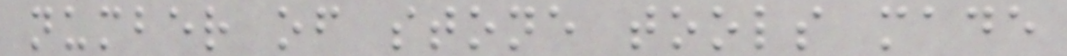number of stone tools made
